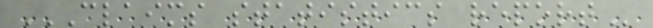CLAIMS STATISTICS REPORT
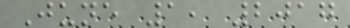June 1, 2017
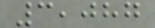3,087
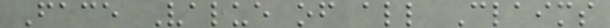Face Value of all Claims
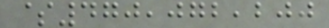$470,072,200
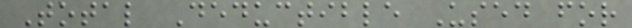Total Deductible Used for
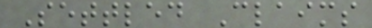Settled Claims
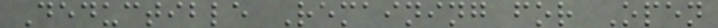Deductible Remaining for Open
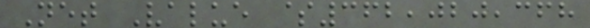Net Value $362,020,368
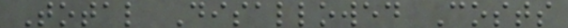Total Disallowed Costs
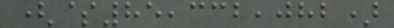($85,332,082)
